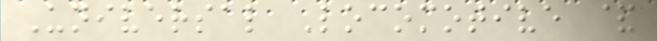Universal Locomotive &
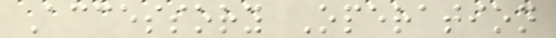Accessory Operation
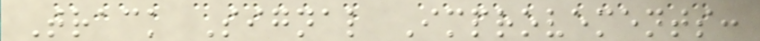Track Signal Improvements:
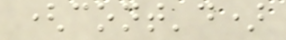(cont'd)
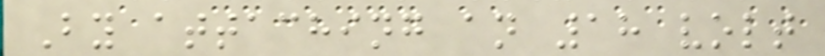By attaching an 18 volt
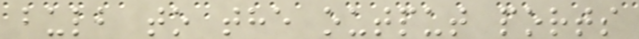bulb to the output ports
